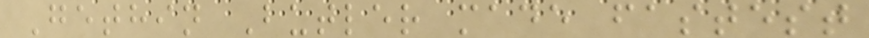Gethin Butler made fastest
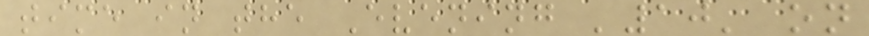time in the Evening '10' on
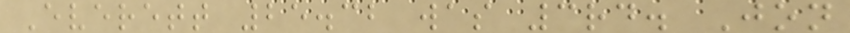Everett 25.32 was 3rd. Jon
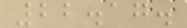22.17.
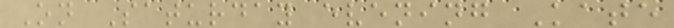On Saturday evening Kate
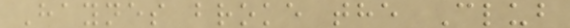Haynes broke the Club
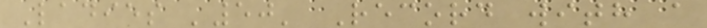Ladies '50' Record with a
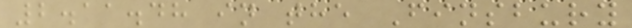2.11.48 in the Finsbury
